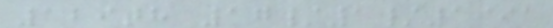129th 17/1/1991
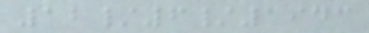12/6/1943
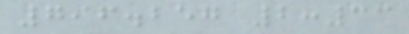796.257 2:33
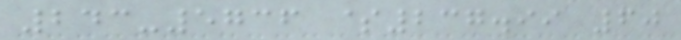243-5736 $237.99 60
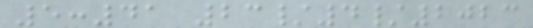5:41 23/4/2023
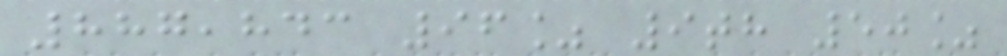887,843 96% 9th 50%
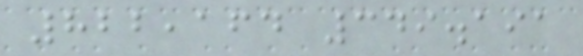822,164 349.191
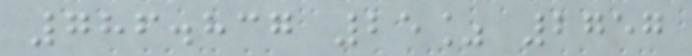786.837 25% 2757
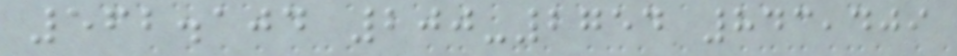562.104 200-2754 843,409
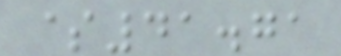$41.71
